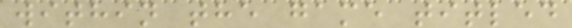within the game titled
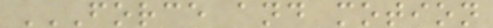FORCE AND MOTION
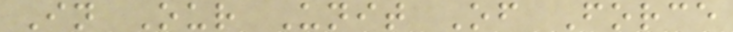In Our Unit Of Force
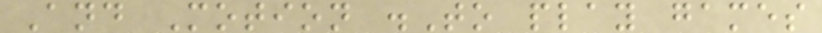And Motion .To play games
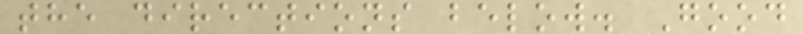the directions below. Good
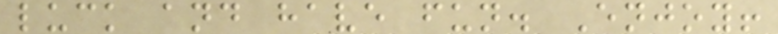luck and have fun. Enjoy!
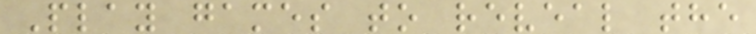Play games to reveal the
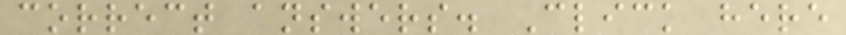correct answers. Click here
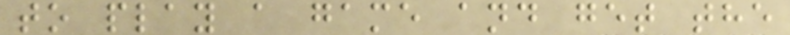to play a game and get the
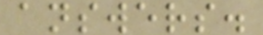answers.
